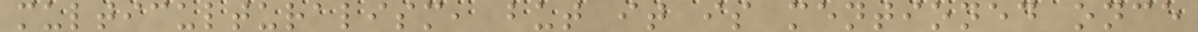multiculturalism, but it is mentioned once
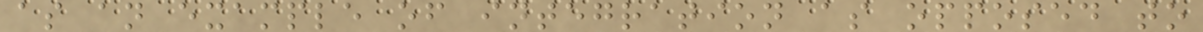as an example of integration as opposed to
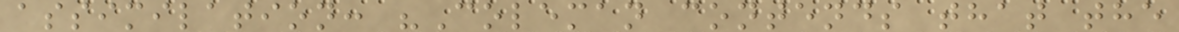assimilation: "Coleman contends that the
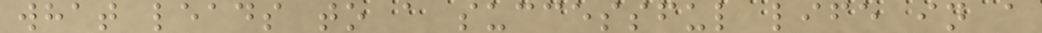what leads to a successful life in a
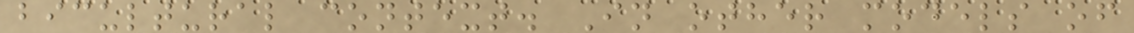bicultural context. In other models of
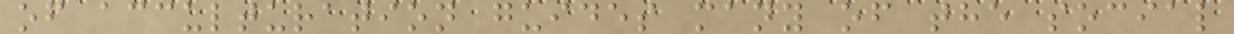of acculturation guides many of the social
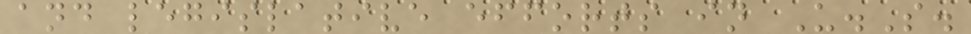and legislative efforts in U.S.
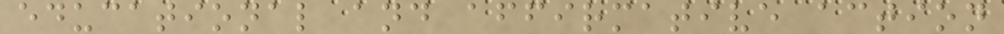educational and affirmative action
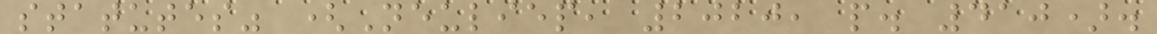statutes" (Neuliep, 2020, p. 410).
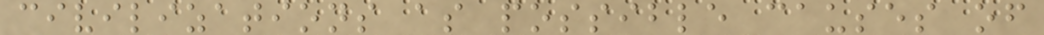civilizations as possible causes of
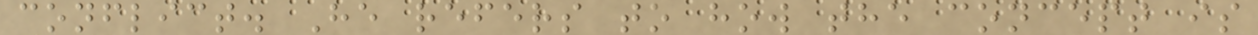conflict. He refers to how the concept is
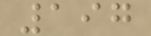197
